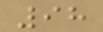98
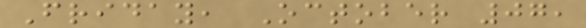Friday, October 07,
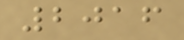2016
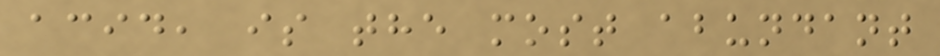acid, is the most abundant
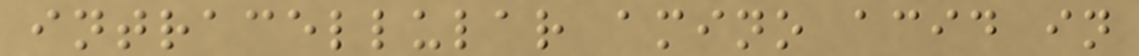intracellular amino acid in
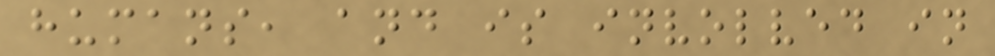humans, and is involved in
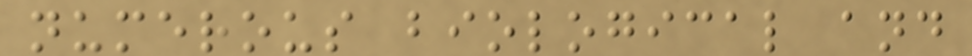numerous biological and
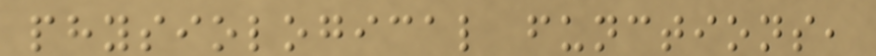physiological functions,
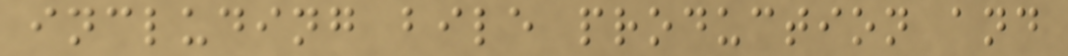including bile production and
